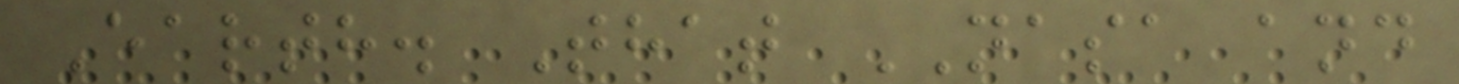Earth. That NASA and
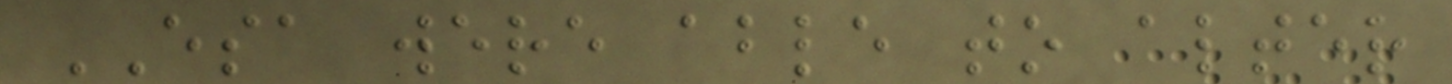ESA were able to alter
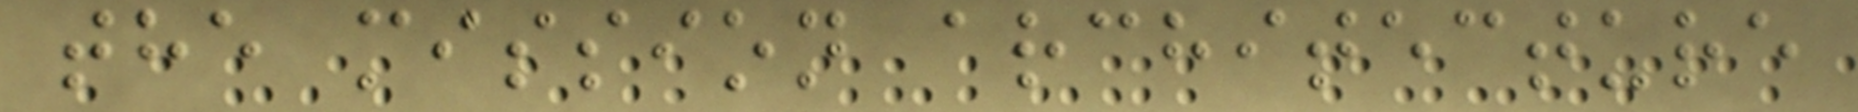the mission architecture
